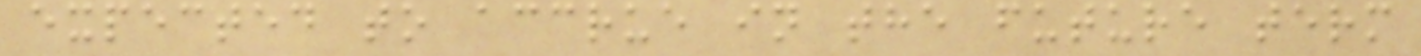expected to accrue in the future term
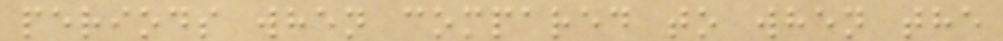periods when compared to when the
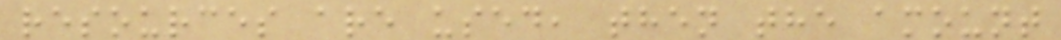resources are used, then the amount
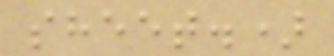sheet.)
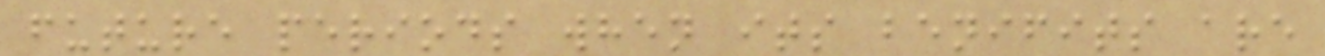future periods when its benifits are
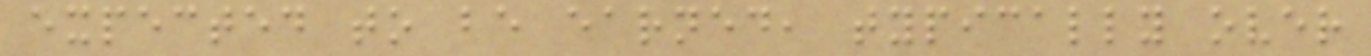expected to be earned, typically over
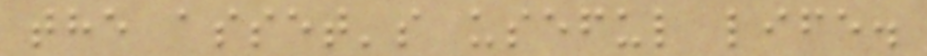the asset's useful life.
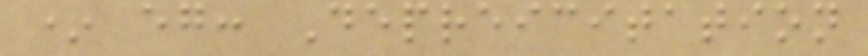* eg: Depreicitation
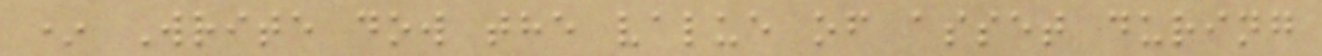* Write dow the value of asset during
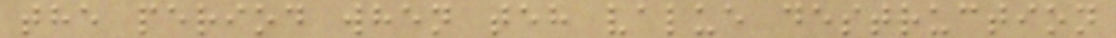the period when teh value destruction
